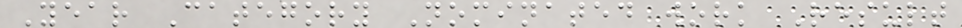Year Category Nominated work Result
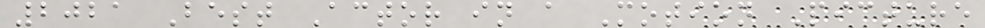2021 Best Actor in a Motion Picture
